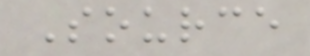Source
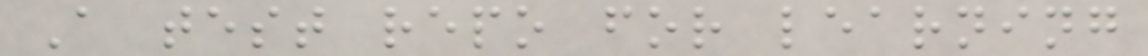A test repo for learning
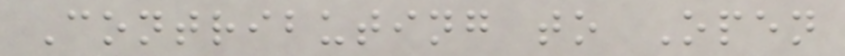Contributing to Open
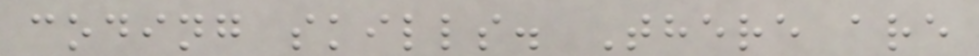coding skills. There are
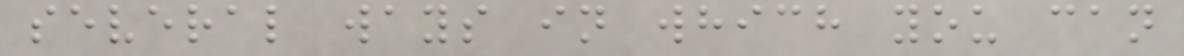several ways in which you can
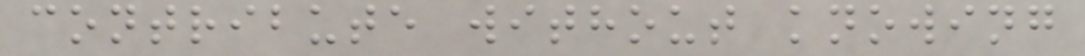contribute without knowing
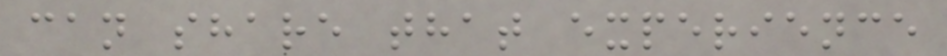can share that experience
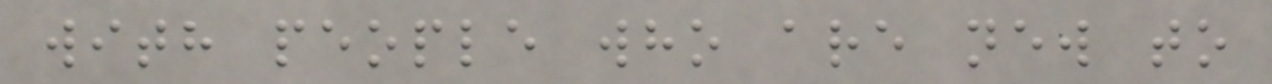with people who are new to
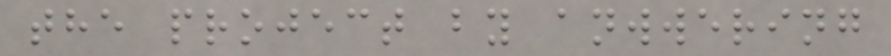the project by anwwering
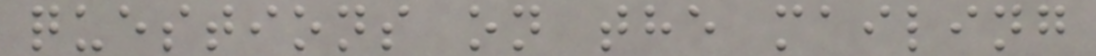questions on the mailing
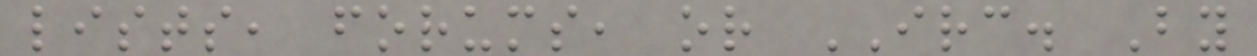lists, forums, or IRC. By
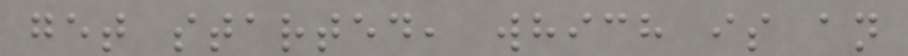get started, which is an
